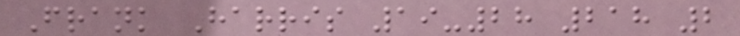Frank Harris 19-28 218 2
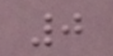0
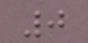0
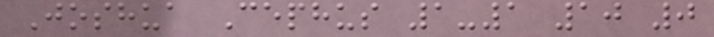Joshua Cephus 1-1 10 0
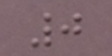0
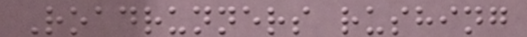Roadrunners rushing
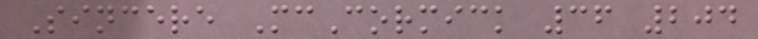Sincere McCormick 36 204
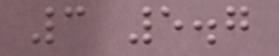3 5.7
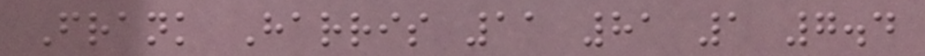Frank Harris 11 81 1 7.4
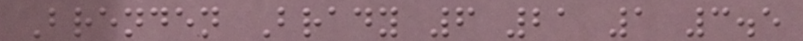Brenden Brady 6 21 1 3.5
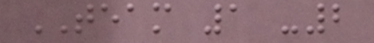TEAM 1 -2
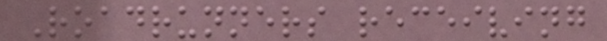Roadrunners receiving
